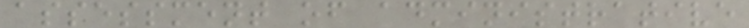assessment of administrative
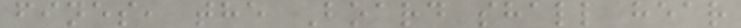fines, the Board shall hear
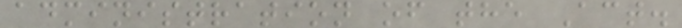administration of the Act.
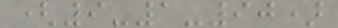(9-1-90)
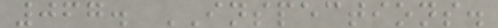067. INSPECTIONS.
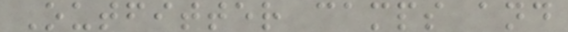Outfitter camps and
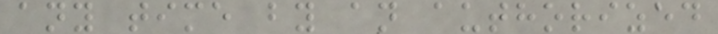any time by an authorized
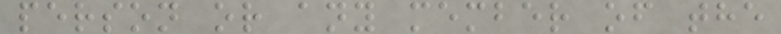person or any member of the
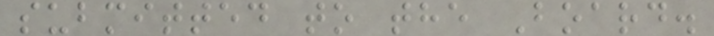submitted to the Board.
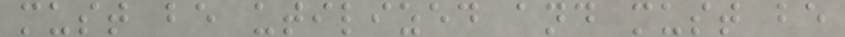must be utilized and must be
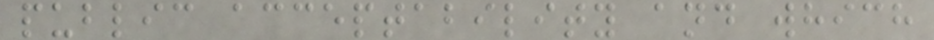public acceptability and which
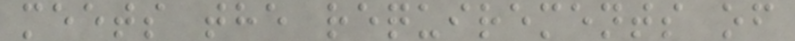meets the requirements of
